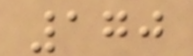170
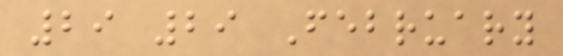29 29 February
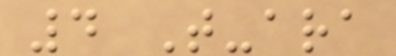4 T-ara
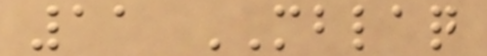11 MBLAQ
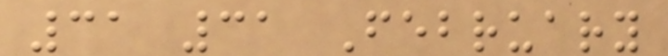31 31 February
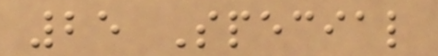25 Special
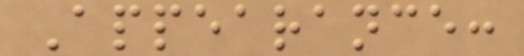Appearance:
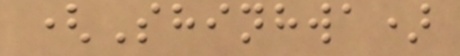(Shinhwa)
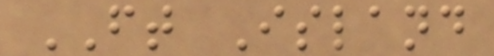FT Island
